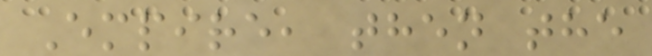Empire, then the
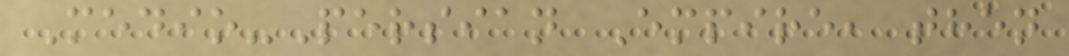Medio-Persian Empire, then
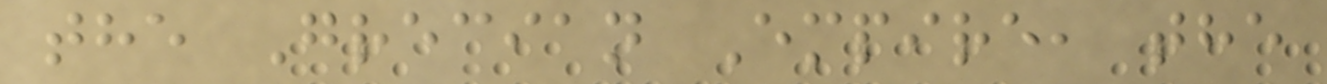the Grecian Empire, the
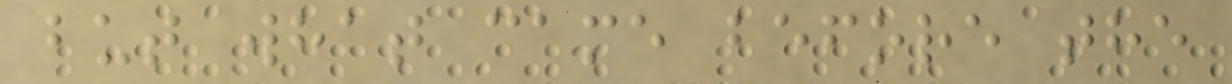but what came before the
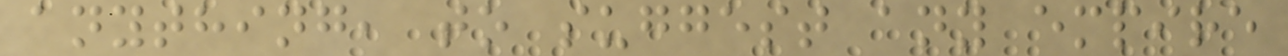anything, to suggest any empire
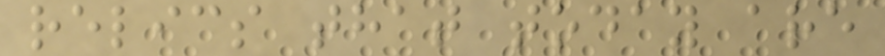relics that today are
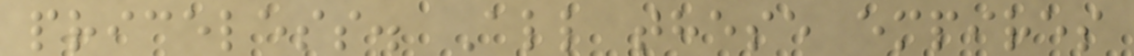priceless. All these empires
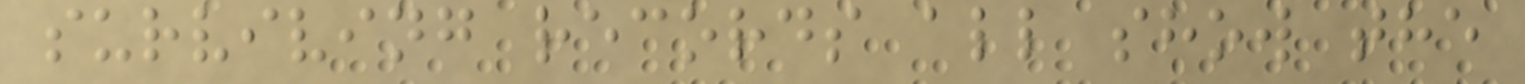surviving records all show the
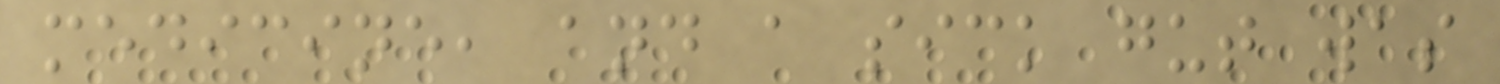medicine, and a sick gut was
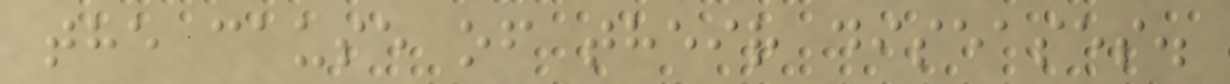the cause of their diseases.
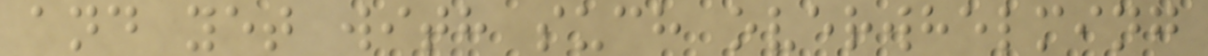and yet with such overwhelming
